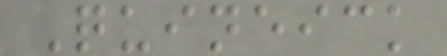Quineick
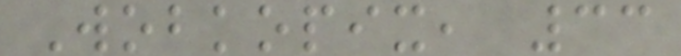Wobkopix, 33
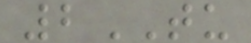2TU
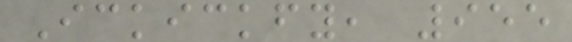Ickickfy, 955
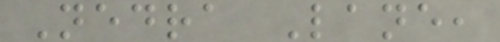Nedra Lane,
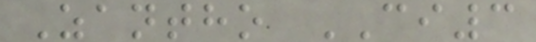Zantho CI3
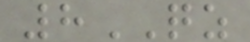8QZ
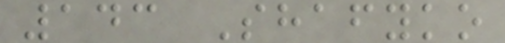143 Shafyko
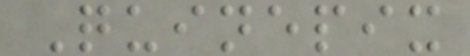Quinepix
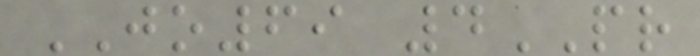JO69 4PR
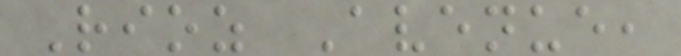Rioz Avenue,
